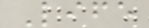Life
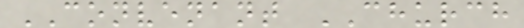CONVENANT CHURCH
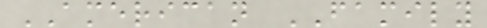AMERICAN FAMILY
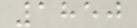1850
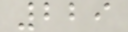229
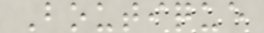Boutique
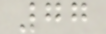77
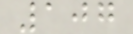107
